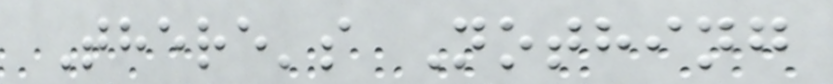There's Nothing
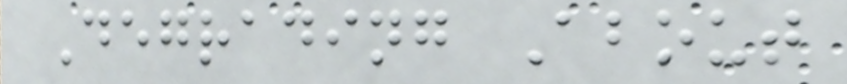Degrading About
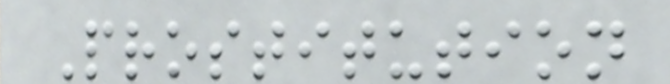Prostitution
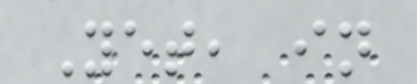Yet, in
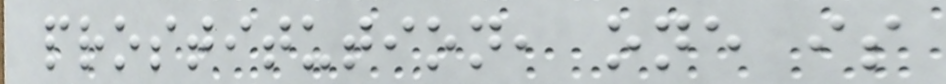prostitution, one is
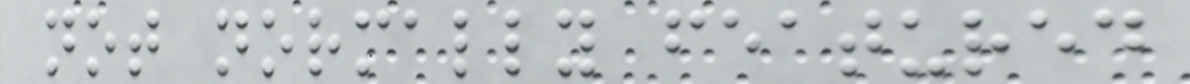not normally featured
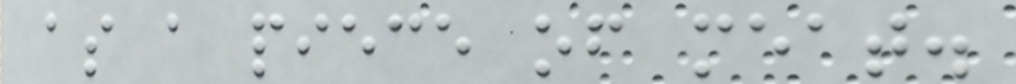as a piece of meat.
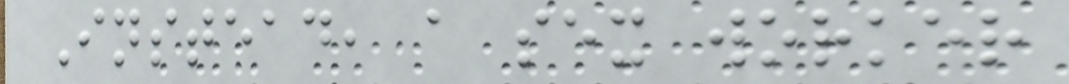Instead, a sex worker
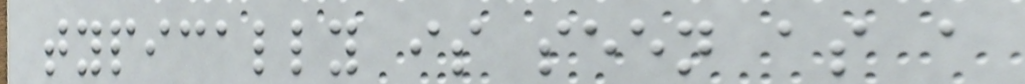typically is seen as a
